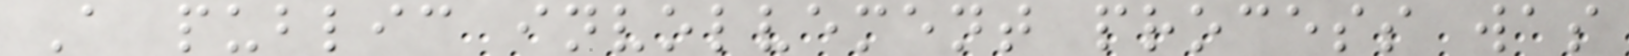A public involvement process was
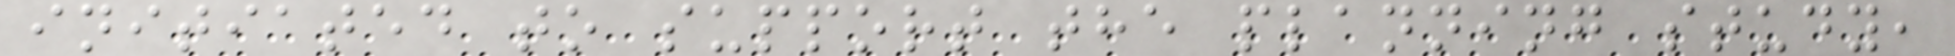initiated to support the planning study,
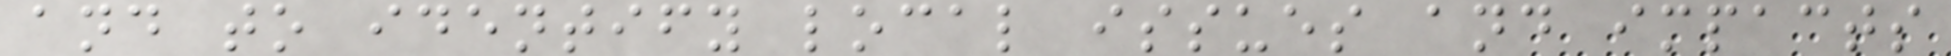and to identify local issues and impacts
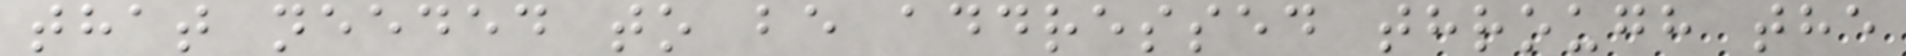that needed to be addressed through the
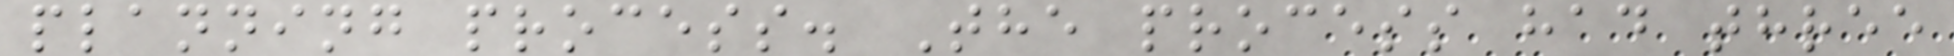planning process. The process had three
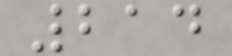214
